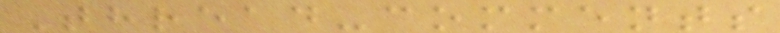Thread-comments
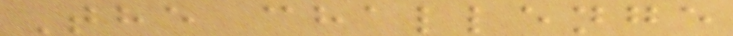The challenge
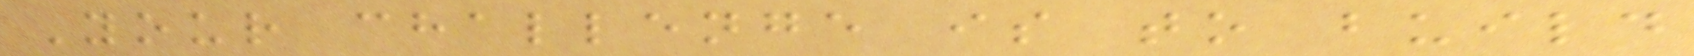Your challenge is to build
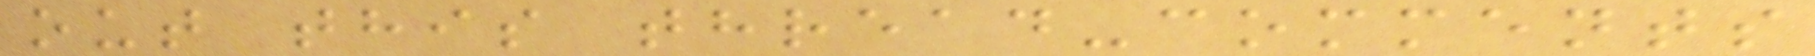out this thread-comments
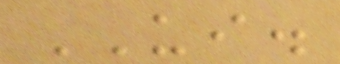UI.
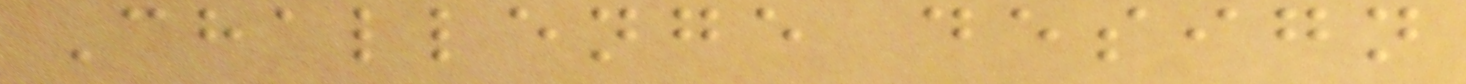Challenge design
